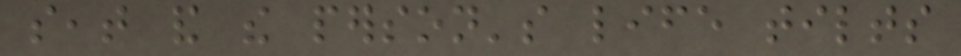seat and the person's life tilts
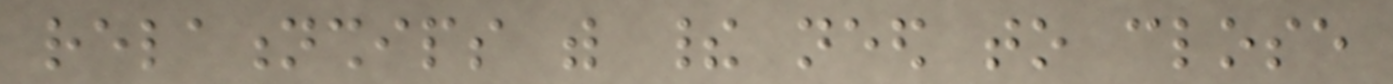relationships with their need to close
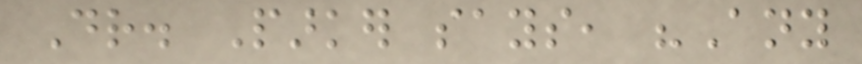Dr. Parker says, "Any
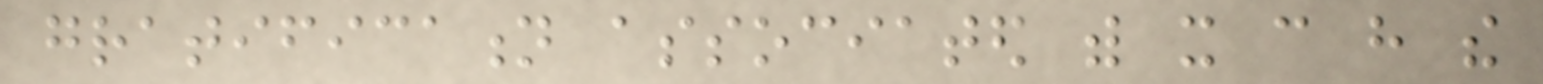gratification associated with it can have the
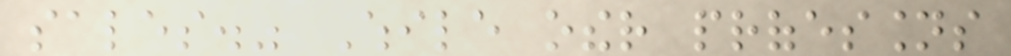sales." While other professions
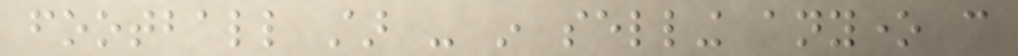football star - in selling anyone can
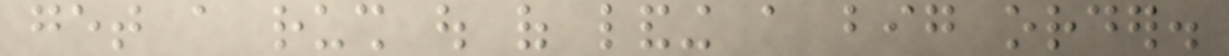get a rush out of landing a big order.
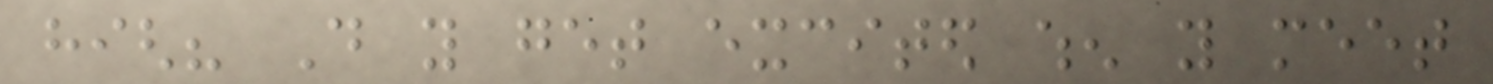high? Do you get excited when you meet
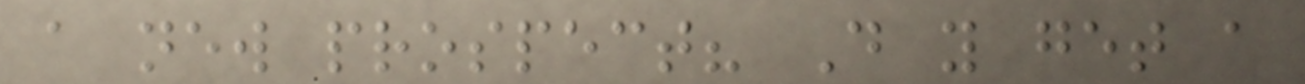a new prospect? Do you get a
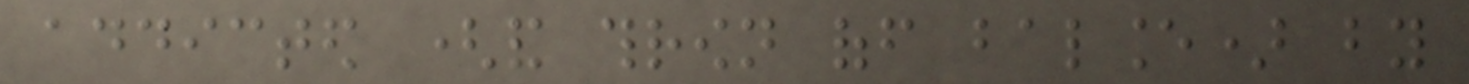addicted (and thrown off balance) by
